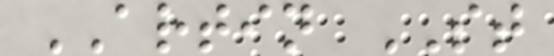ARTIN ST
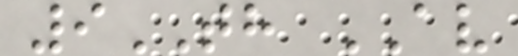9TH AV
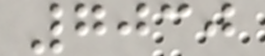7030
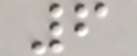6
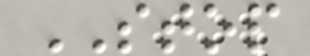STOP
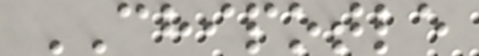CHIPOTLE
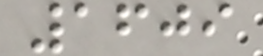1609
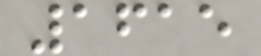1615
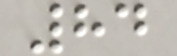84
